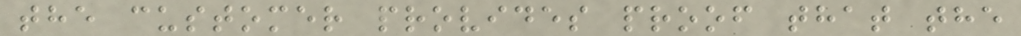the customer provides proof that the
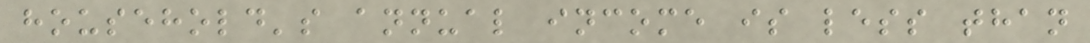household's annual income is less than
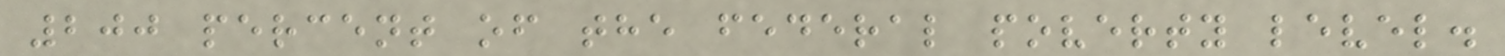200 percent of the federal poverty level.
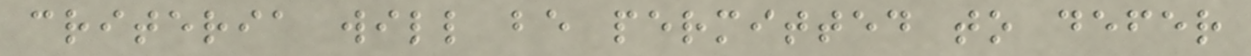criteria will be permitted to defer
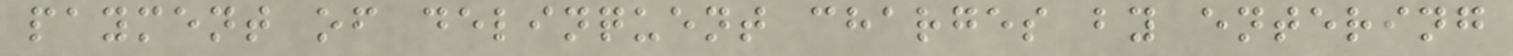payment of delinquent charges by entering
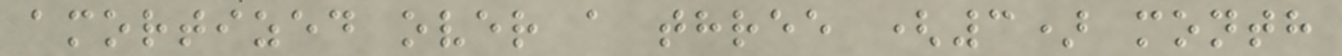amortized over a three (3) month
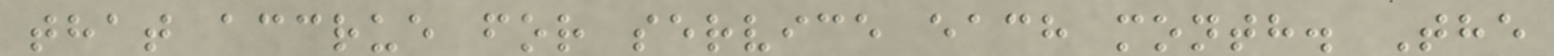that accrue for service each month. The
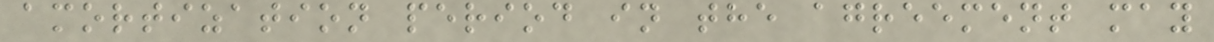amortization period in the agreement may
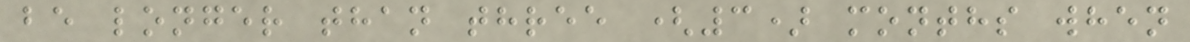be longer than three (3) months when
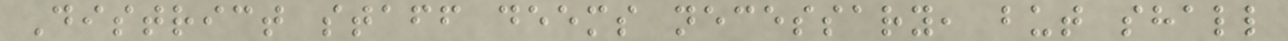District staff deems necessary, but shall
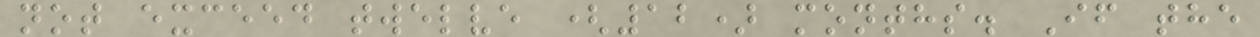not exceed twelve (12) months. If the
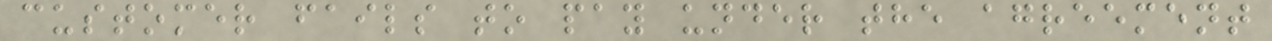customer fails to pay under the agreement
